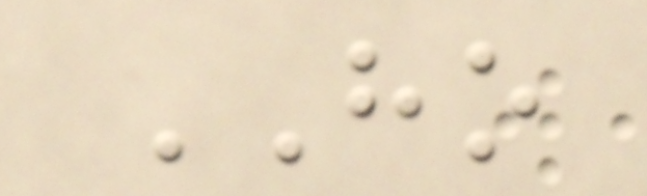HO
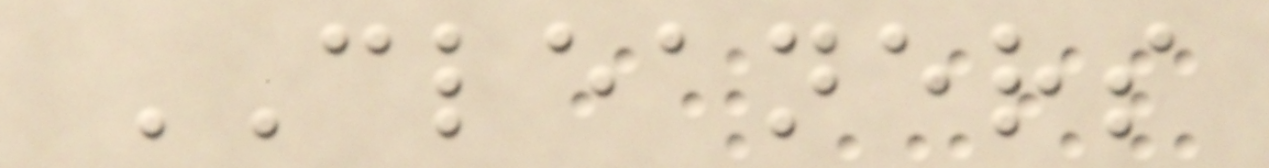CLEANERS
